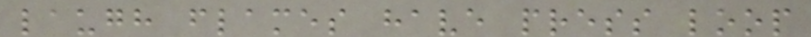laugh flames have press loop
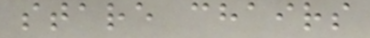stare chairs
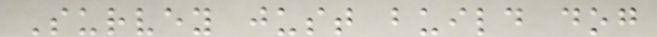Survey just build dog
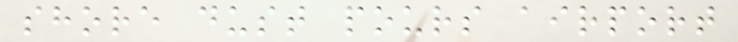shore dust pours airport
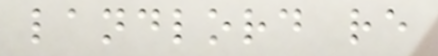landlord re
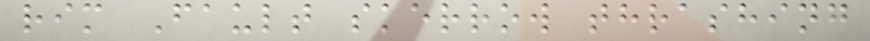rim Fault skerrow thrashing
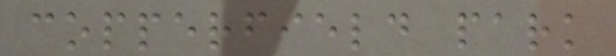copperfield park
